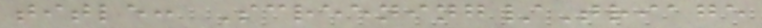title: Screening/Triage
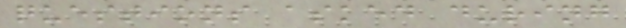questions asked during
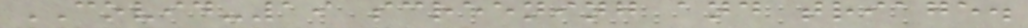COVID-19 screening and triage.
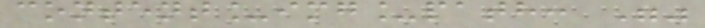content_img_path: ""
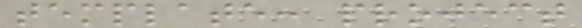template: project
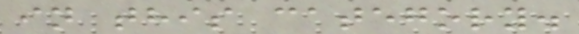in this category.
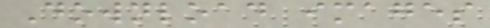Download images
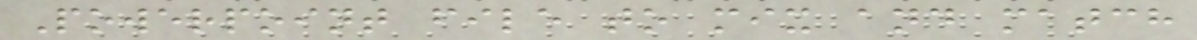Powerpoint file to mix and match
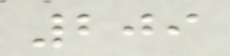209
